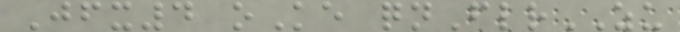Jfx4 oKe qnFlrZU
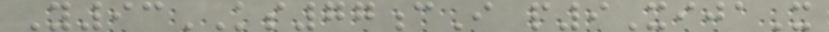Y93KS77cI p9XijaX
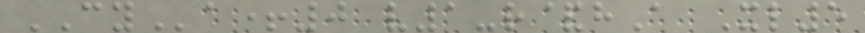CYa+0 v1-r&hA Xl5
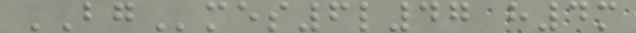BGmes6l47 h4m
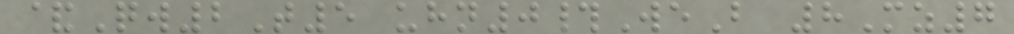&Qw2T5 uhn0#WeB 8Mz7
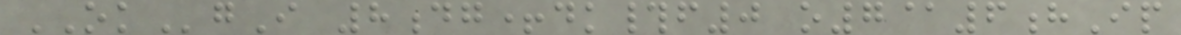OKgI 8dg+dk#f0 o7@6hIp
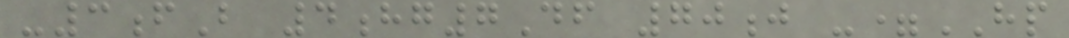-3fB 4hg7Df 70j -=HP
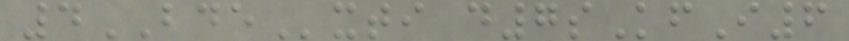4BDExti d7sKfI6
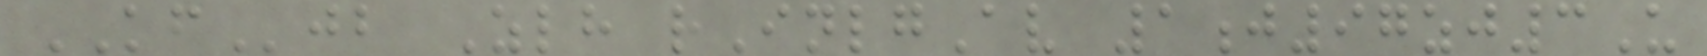KFjb Zlh rInlgAv 1j97zj3U
